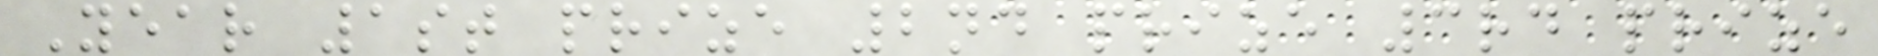Year 1st prize 2nd prize 3rd prize
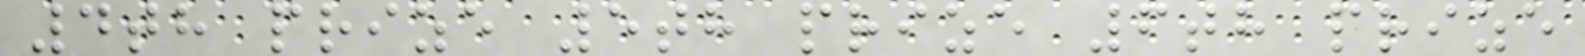4th prize 5th prize 6th prize
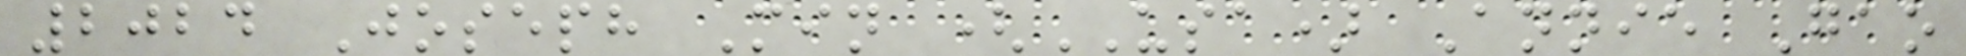2024 Joseph Min (USA) Annie Gao
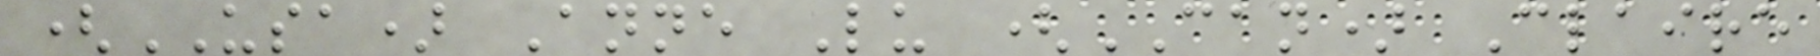(USA) Anne Lu (CAN) Claire
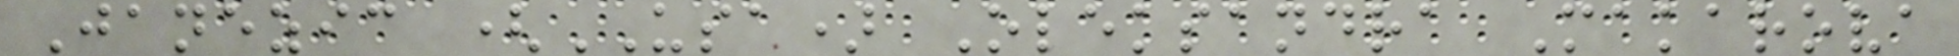Janezic (USA) Oleksandra Makarova
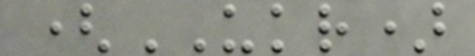(UKR)
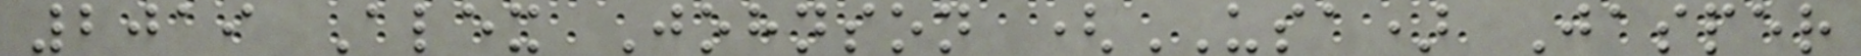2019 Alex Johnson (USA) Jasper
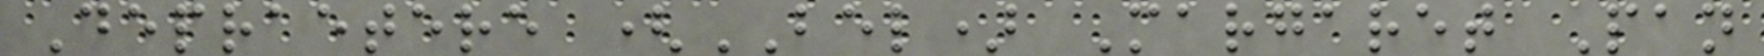Depraetere (BEL) Margaret Pan
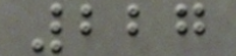227
